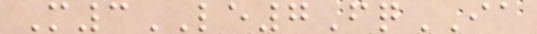M3LE7FqIA
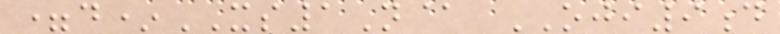=d*XS1N@ OJI9d
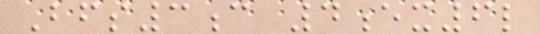Bfs3c 4ex6l
